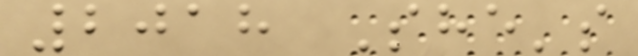2018 She's
